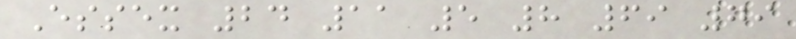Essex 24 11 5 8 69 79
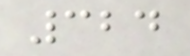324
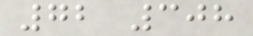72 308
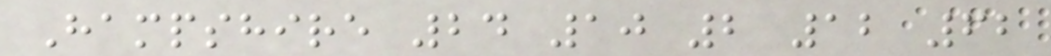Hampshire 24 10 2 12 62
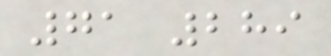71 289
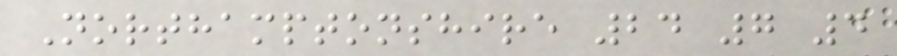Northamptonshire 24 7 4
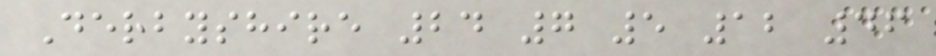Derbyshire 24 7 5 12 46
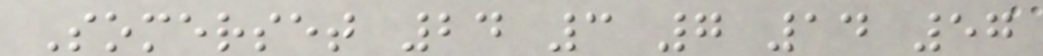Somerset 24 3 7 14 57
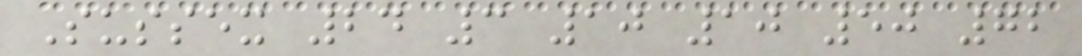Sussex 24 3 10 10 50 72
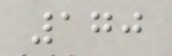170
